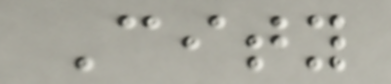City
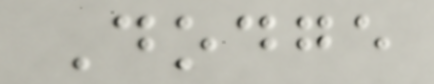Dodge
